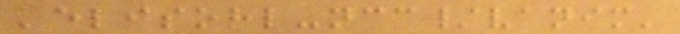'elisohl-ncc/vanim'
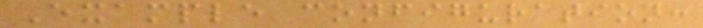Example configuration:
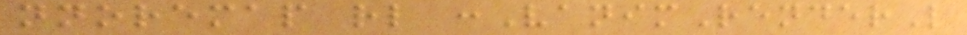nnoremap rl :VanimRenderL
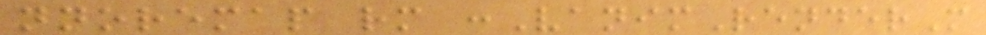nnoremap rm :VanimRenderM
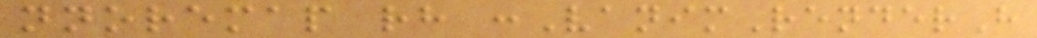nnoremap rh :VanimRenderH
